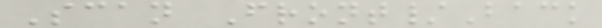Scan Front/Back
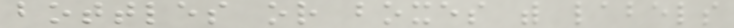bottles or boxes with labels
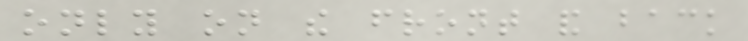only on the front and back
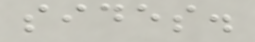sides.
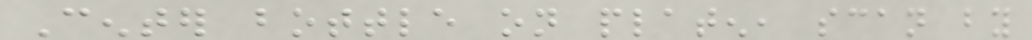Center bottle on platen, scan by
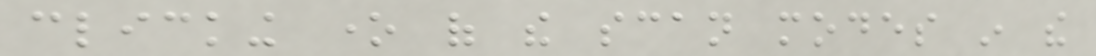clicking one of the scan modes in the
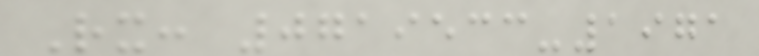Rx: 0719533-1971
